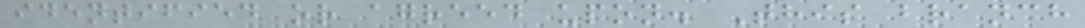identified or agreed upon. This branch
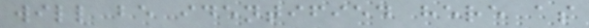will be identified here as
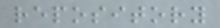repository
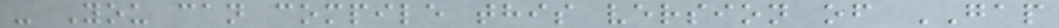- You can compile this version of GAP
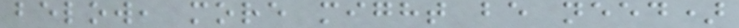below, more might be need)
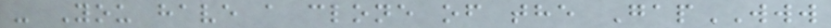- You have a clone of the GapWWW
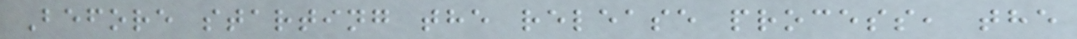Before starting the release process, the
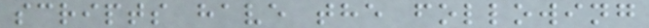scripts have the following
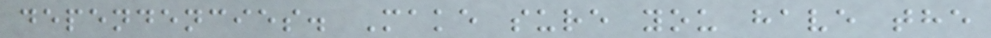dependencies. Make sure you have the
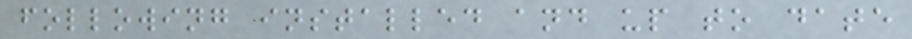following installed and up to date
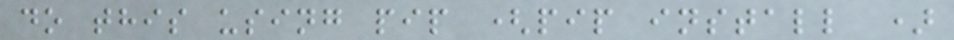do this using pip (pip install )
